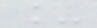_
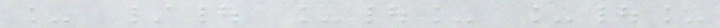_ /| _|_ _|_
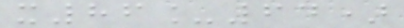x86_64)
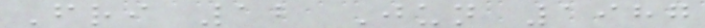Fri 12 Jun 1987
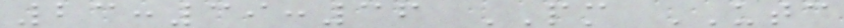23:39:36 PM UTC
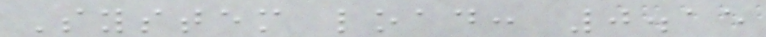System load: 0.15
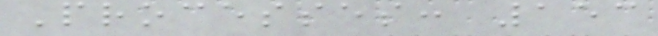Processes: 153
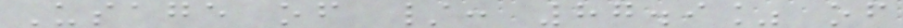Usage of /: 87.9% of
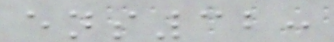ens32:
